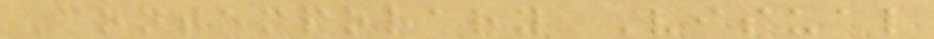Contemporary Visual
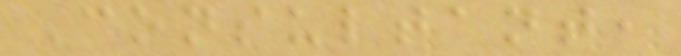Consultant,
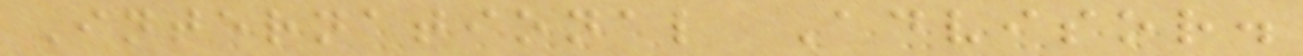International Advisor.
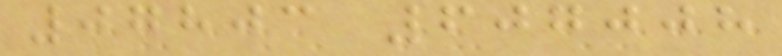07803 607008
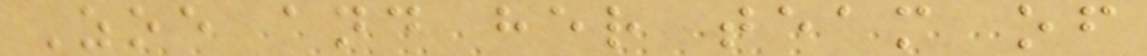Zoe and her team of
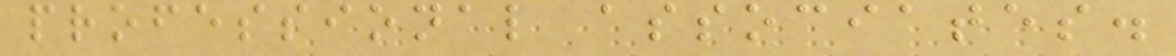professional associates.
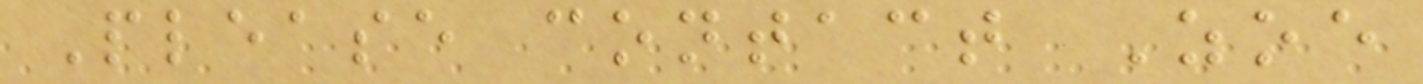Please contact Zoe
